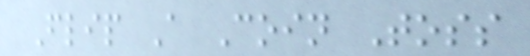Flip A Coin Toss
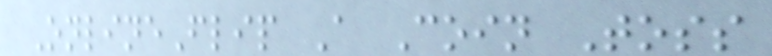OnlineFlip A Coin Toss
